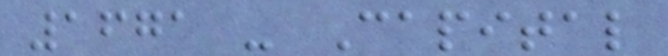1671 - Capital
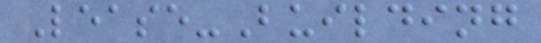Lease-Building
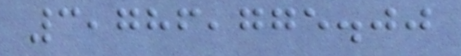3,786,775.00
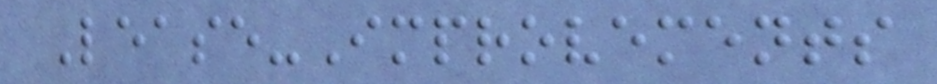Lease-Improvements
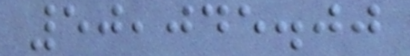50,045.00
